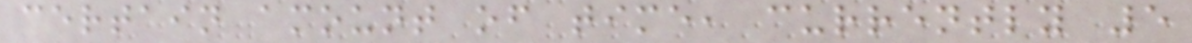certain amount of time, currently 5
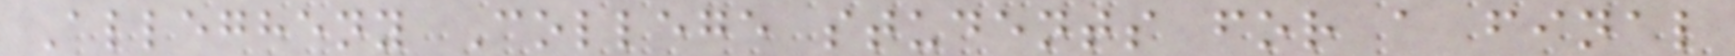Allegheny College students for a final
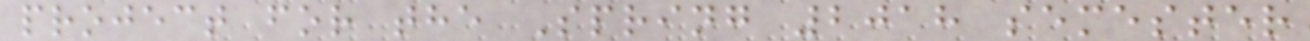project for the Spring 2018 semester
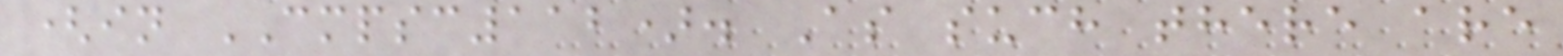(in CMPSC112). As such there are
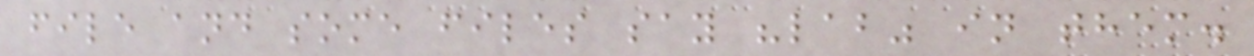file and some files say "lab" in them.
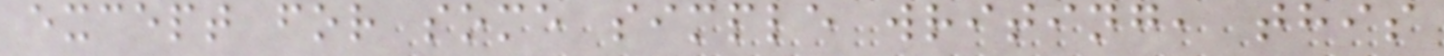except for some simple writing, this
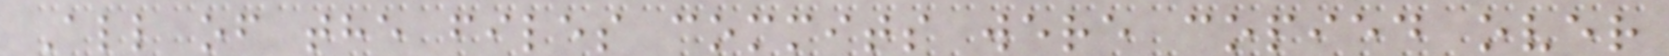All of the files commits were copied over
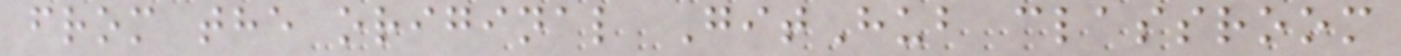from the original GitHub classroom
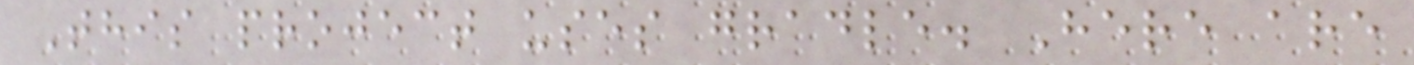This project uses gradle. Here are
